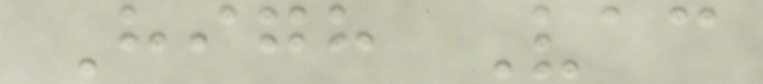High Vac
